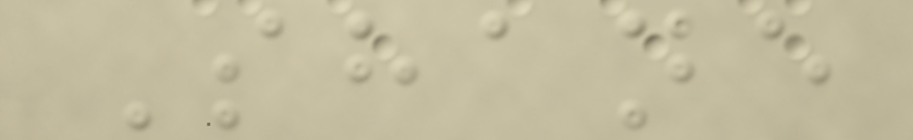Shane
